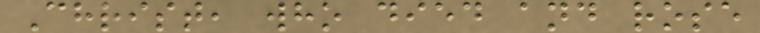Christ, who died and rose
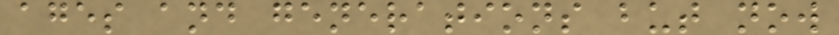ages and generations but now
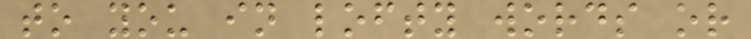to you in lofty words or
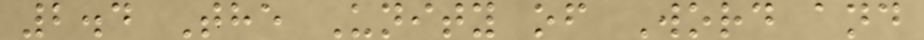2.4 The Unity of Word and
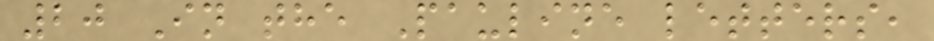20 In the Pauline letters,
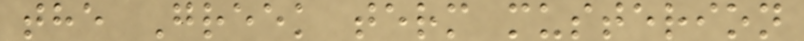the Greek term musterion
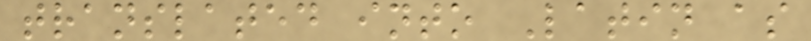translated into Latin as
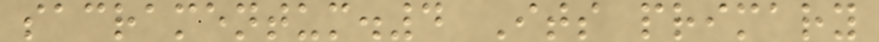sacramentum.4 Its primary
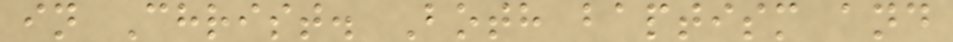in Christ. Both baptism and
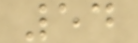54
